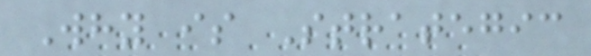Why is Strategic
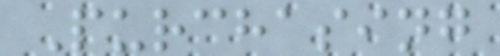Purchasing
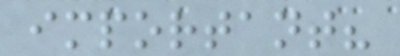important?
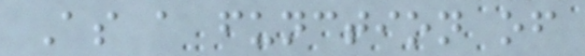As a function of
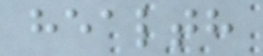health
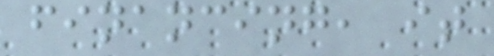financing, it
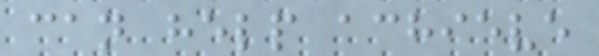can help achieve
